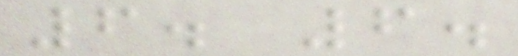6. 6.
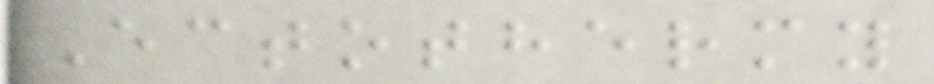Ectothermy
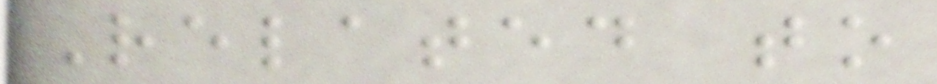Related to
